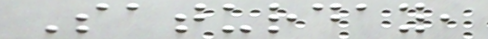Saturday,
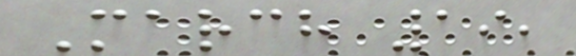March 19,
